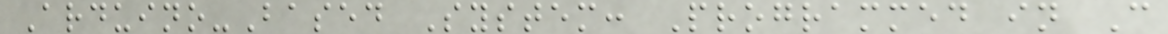Arduino-Based System: Programmed in C
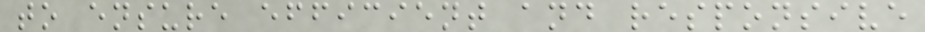to ensure efficient and responsive
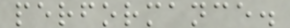performance.
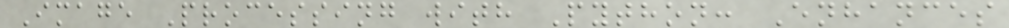Image Processing with Python: Enhances
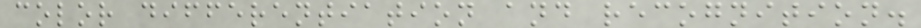color differentiation and recognition.
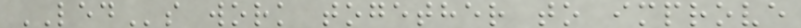LEDs work together to improve
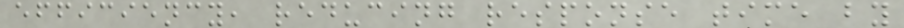efficiency, reducing response time by
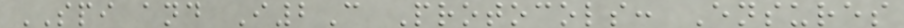SPI and I2C Protocols: Ensures
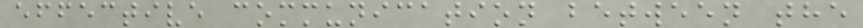effective communication between the
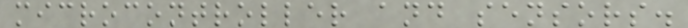microcontroller and sensors.
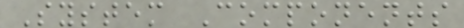System Components
